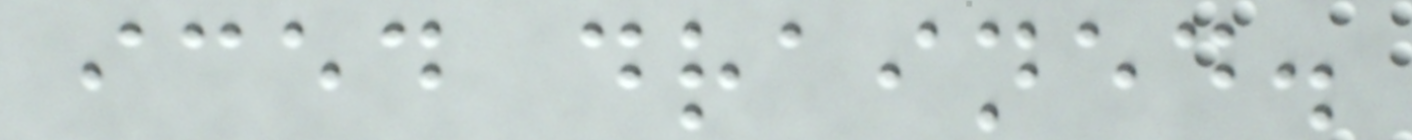iced drained.
